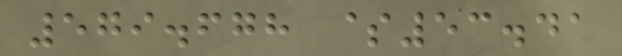579.678 $53.41
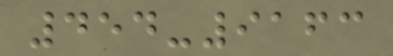454-9163
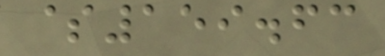$159.63
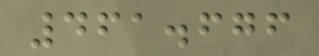461.676
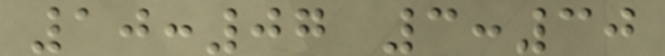10:07 3:30
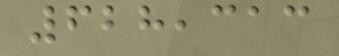628,313
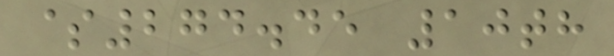$274.45 10th
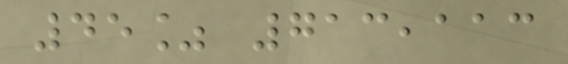45% 713,113
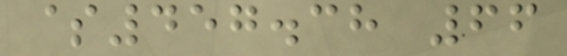$457.38 66
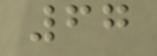67
